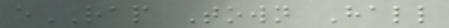eRAP Town Hall
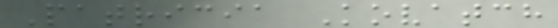Patricia Kovatch
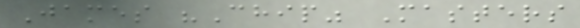James "Chip" Masters
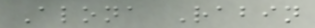Alona Rabin
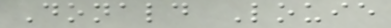Donald Louie
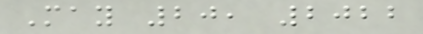May 20, 2022
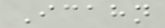Icahn
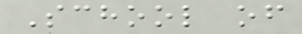School of
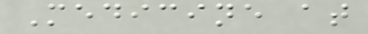Medicine at
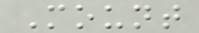Mount
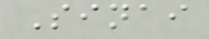Sinai
